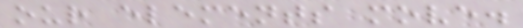our elements move.
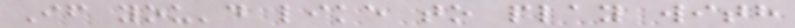If you'd like to play with
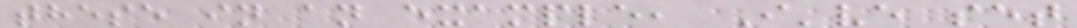these in an example, I've set
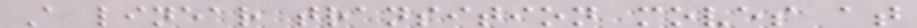A linear transition moves at
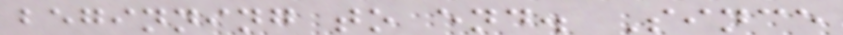beginning to end. Since
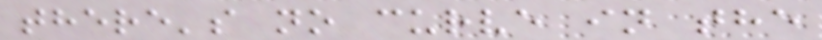there's no curve in the
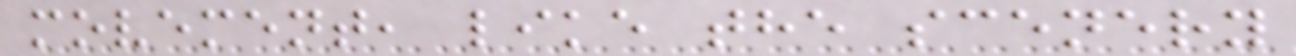movement, like the scenery
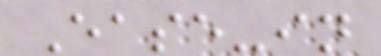Ease-in
